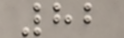82
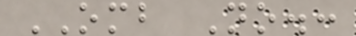OMB No.:
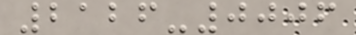2126-0006
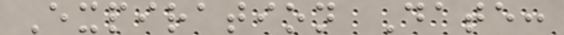Expiration Date:
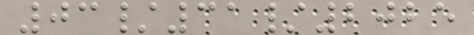03/31/2025
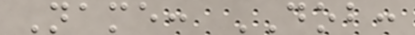Name: DOB:
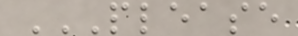PLEASE
